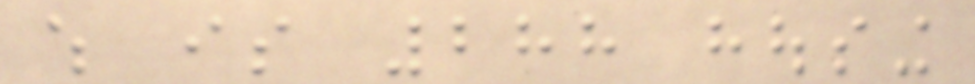which is 288 housing
